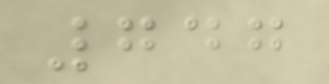747
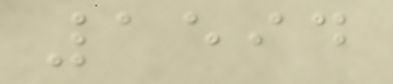1594
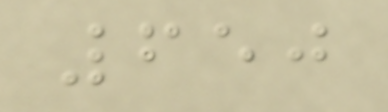650
